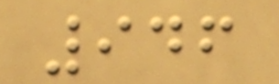946
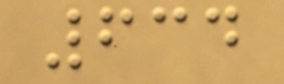634
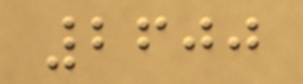2600
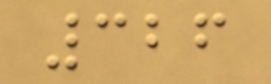326
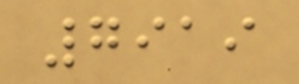7919
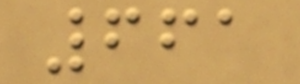661
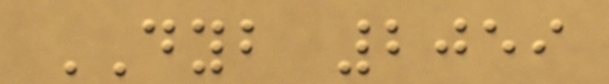DYB 2059
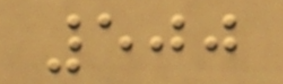500
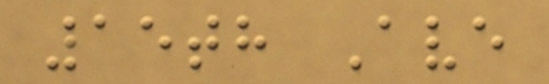15th Ave
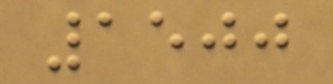1500
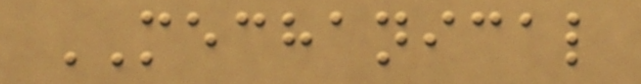MECHANICAL
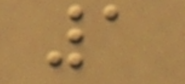1
